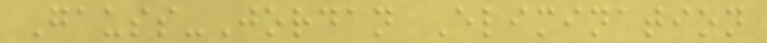Gauss-Jordan Elimination
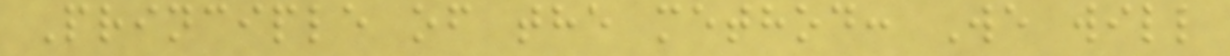Principle of the method: We will
